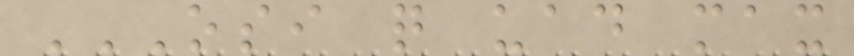OSI Q UAD MAX
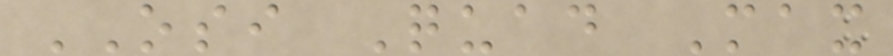OSI Quad Max
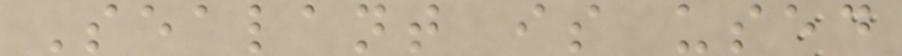Sealant is used
